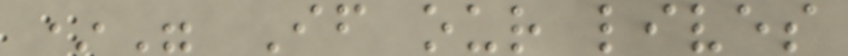*" If our lives
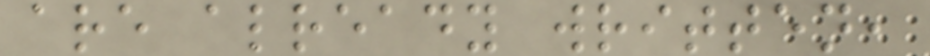are already written,
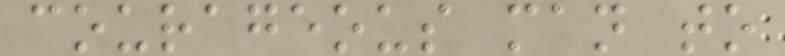courageous man to
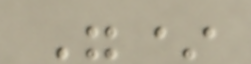"*
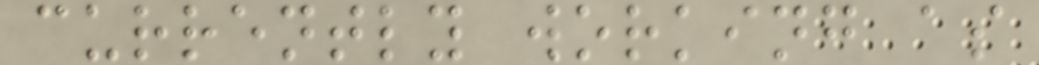currently working as
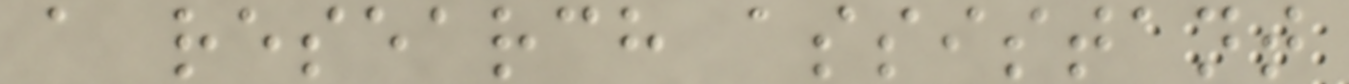a research assistant
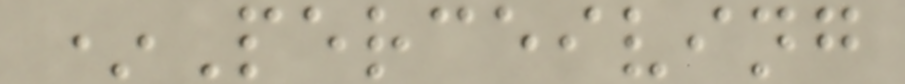*Perceiving
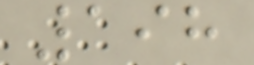198
